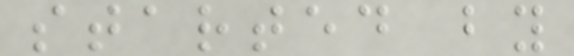started by
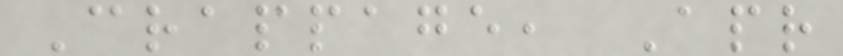Crappage, Apr
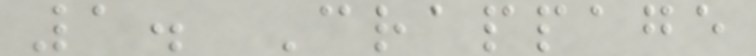1. Crappage
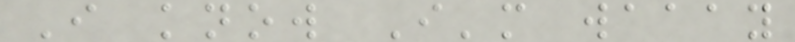I know I'm waaay
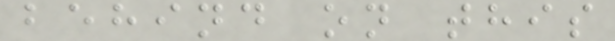behind on this
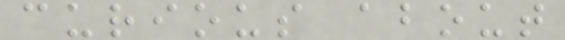curious about
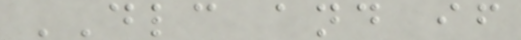DLC and if
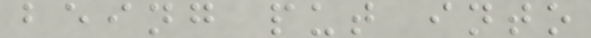being put into
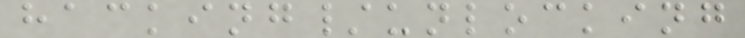hacking/unlocking
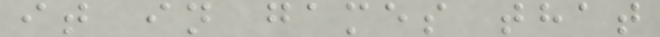it in games that
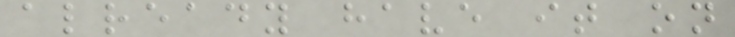already have it on
